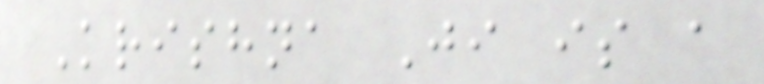Krishna Ji is a
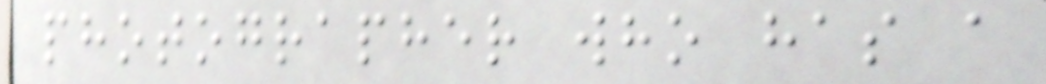photographer who has a
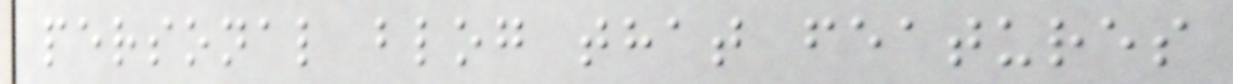personal blog that features
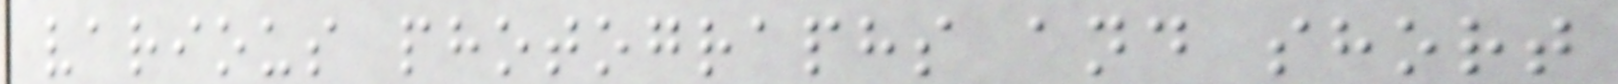various photographs and short
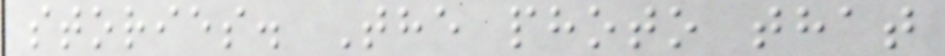stories. The photo that
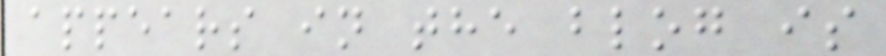appears in the blog is
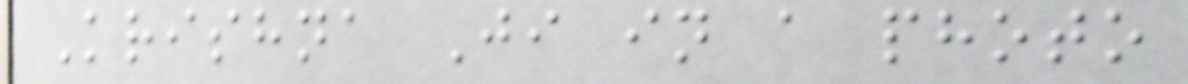Krishna Ji in a photo
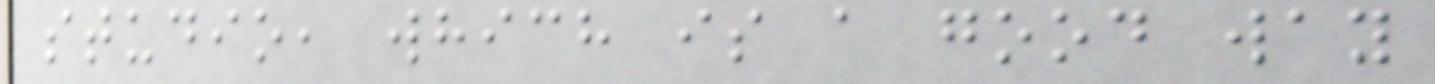studio, which is a good way
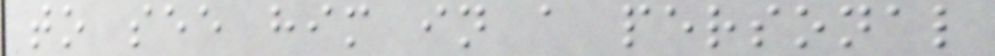to see him in a personal
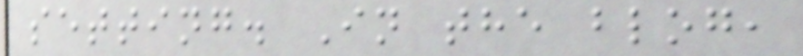setting. In the blog,
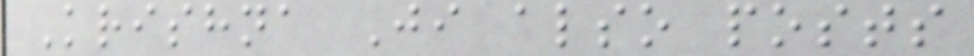Krishna Ji also posts
